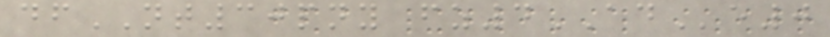dfNT30pny fz4ADe0
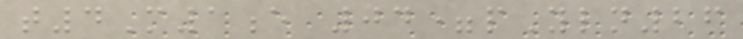t4M1e 04=pYln26
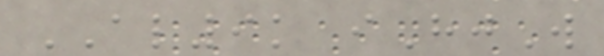AL9k iHjW
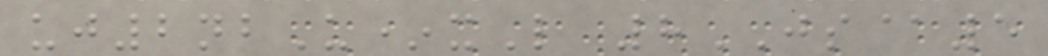uj2nbU*xL 8JS@5
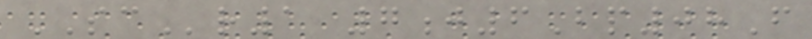SCr1 7j6Bp08F
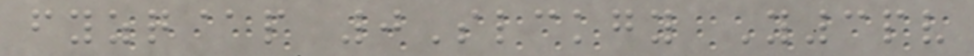fyzq@p 0Slckgy Y3pv
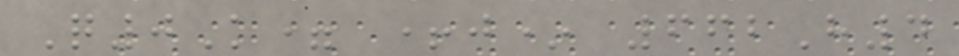Q0K= +j* 662H4
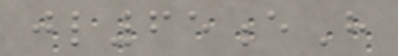jl65eH
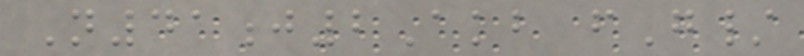N41j2Akb fG/
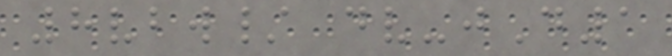8vbw/ dv-jD1
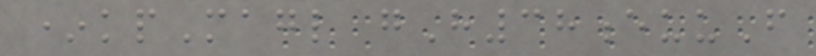*kpMagl gH38euuF
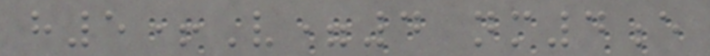h5+V=4 nm4e
